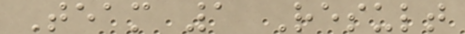Team 1 Result
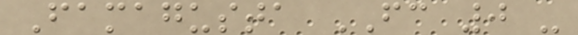Famagusta FC 0 -
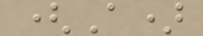(A)
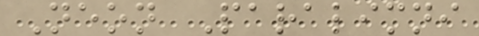Neon Paralimni
